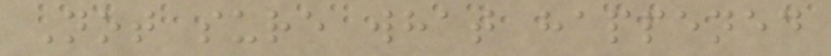Not sure what happened
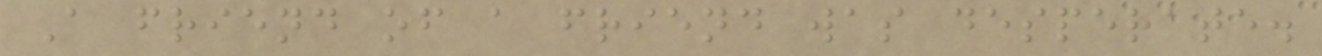A friend of a friend was desperate.
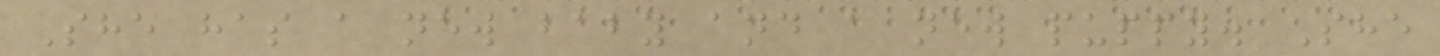She has a new baby and a new puppy. She
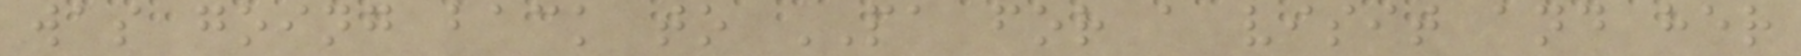was going back to PA for a visit and her
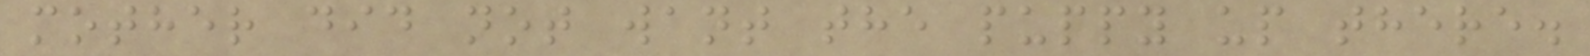mother did not want the puppy up there.
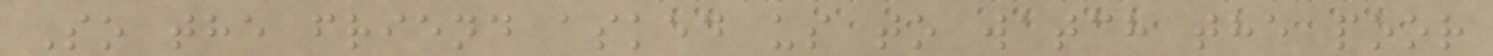So the friend asked us to watch the poor
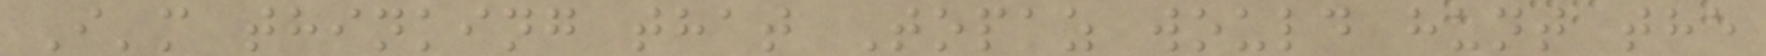I'm thinking that Topaz would hunt the
